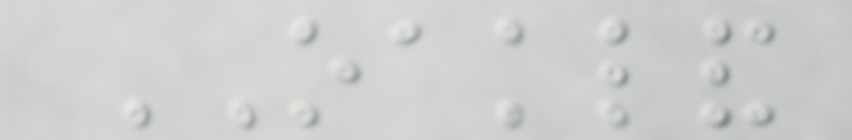OAKLAND
